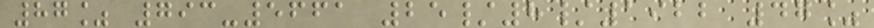87% 793-5661 25/8/1922 47%
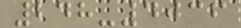248-4036
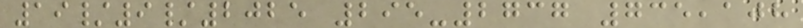19/9/2025 295-2737 735,108
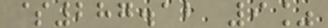$287.12 9%
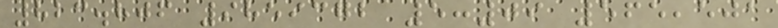823.806 9859372 5:09 565,501
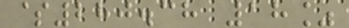$280.38 18%
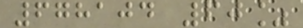678104 60%
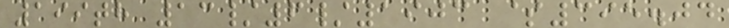199th 13/6/1903 $395.04
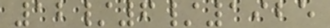12/6/1925
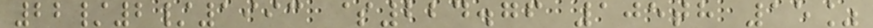22/2/1993 $224.76 105th 15%
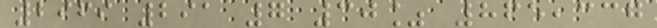2969 291 7 30% 865,337
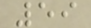59
